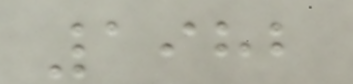1982
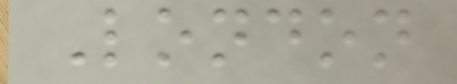London
